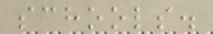schools.
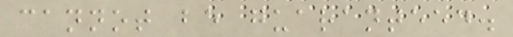cannot be guaranteed.
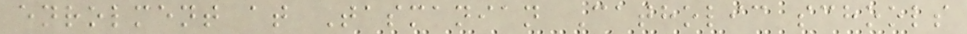enrolment at Tasmanian Catholic schools
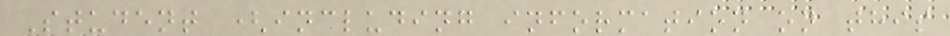Student (including information on this
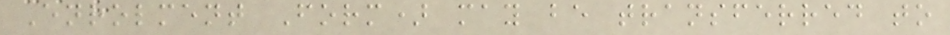Enrolment Form) may be transferred to
